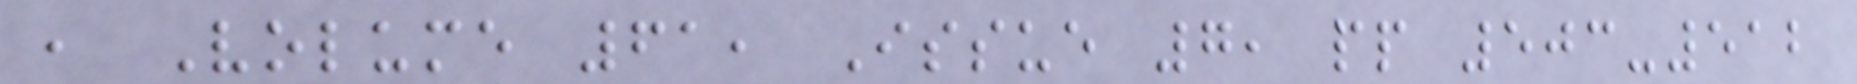, Volume 61, Issue 7, pp 503-512
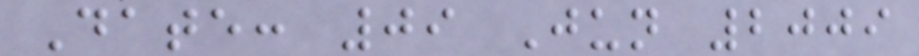Date: 09 Jun 2009
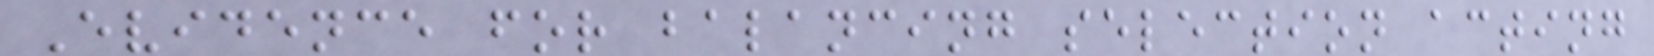Evidence for balancing selection acting
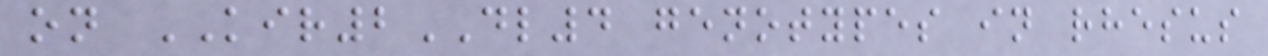on KIR2DL4 genotypes in rhesus
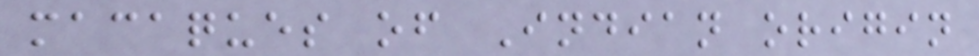macaques of Indian origin
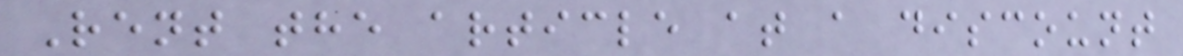Rent the article at a discount
